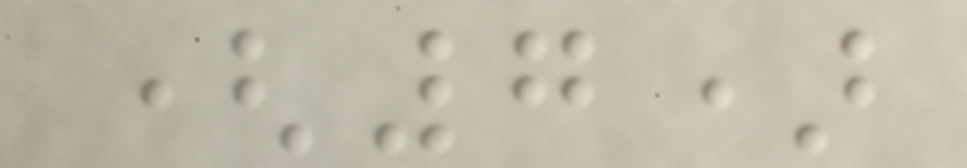(7)
